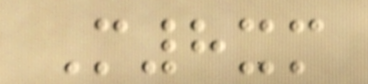M8xm
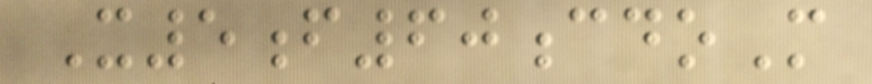X5f60cdoM
